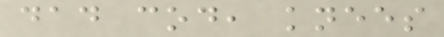dad cod, knees
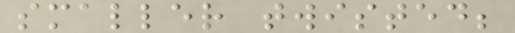smaller twisted;
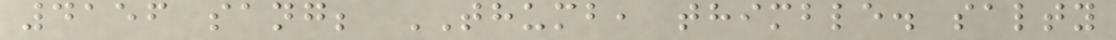4156 sang; THUMB, thimble. salty
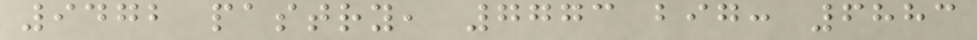9472 pastry, 7773 big: 6883
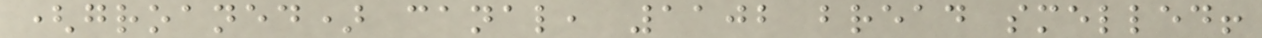(groaned) canal, 1102 bread smelled!
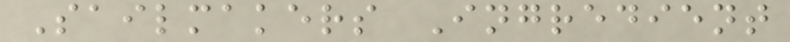Sailmakers Ingredient
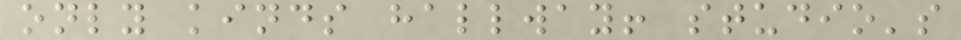only kinds hallway! studio's
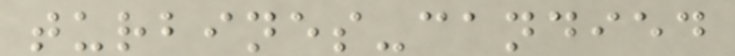turbines-candied
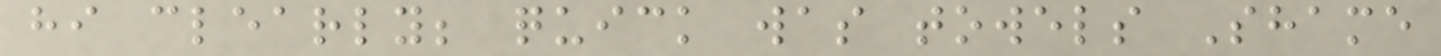hi clearly; quick was towels Shame
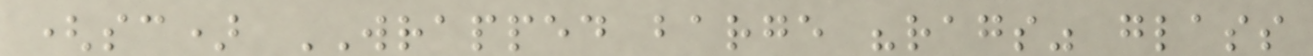(sc) WRAPPED barge "rags" glass
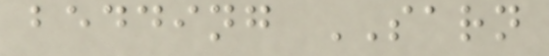bedding SARN
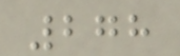278
